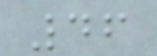46
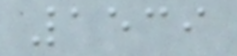1539
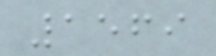1569
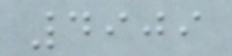4909
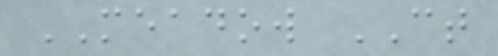MEADOW CT
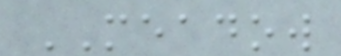MEADOW
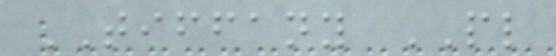TIFFANY PL
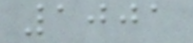1001
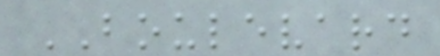BOULEVARD
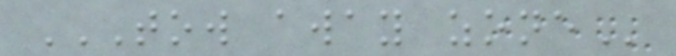TOW AWAY ZONE
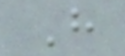H
